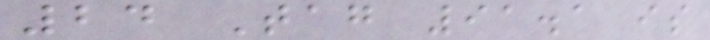24 Tag 91.1 is
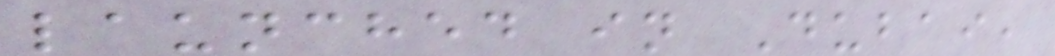launched in Dubai,
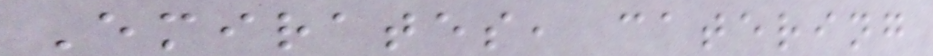Emirates, catering
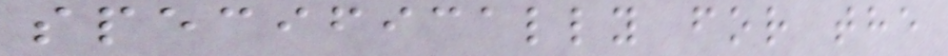specifically for the
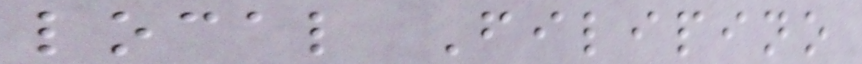local Filipino
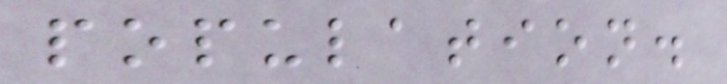population.
